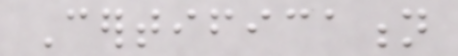Certification
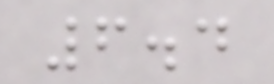6.4
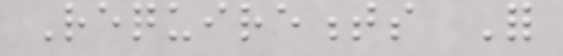Requirements For
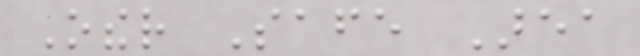Other Safe Area
